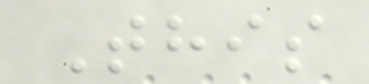This
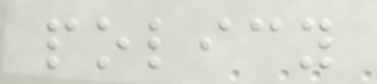policy
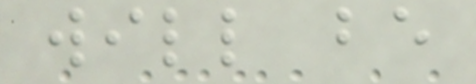will be
